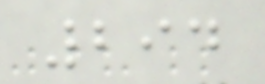294
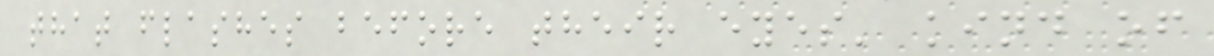that flashes before their eyes' kind of
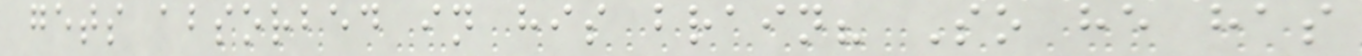gets absorbed in his brain? So he has
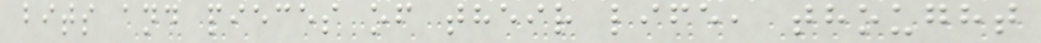bits and pieces of their life, thought
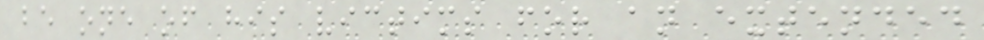be one of his victims for an extended
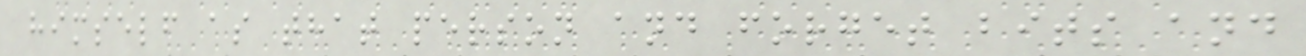himself as that person and forget bits and
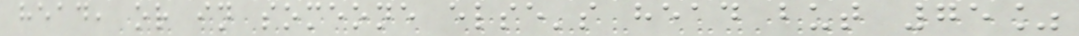head, or in someone else's head but 75%
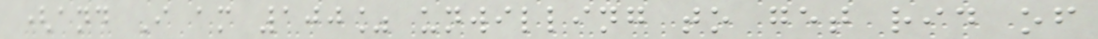(and I am 100% unwilling to get rid of
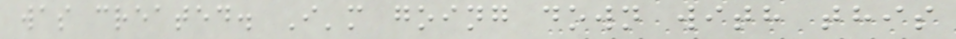was created. I'm going down with this
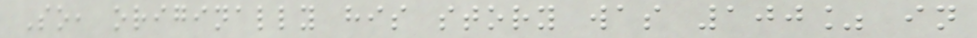So, originally his story was 100% in
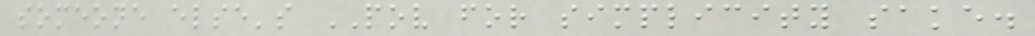someone else's POV for simplicity sake.
